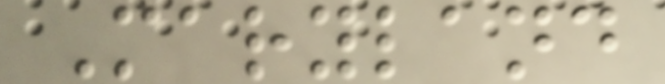Maryland
